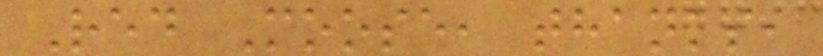Red Moose, thanks,
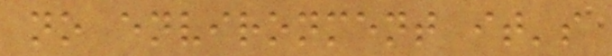no environment it's
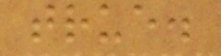true.
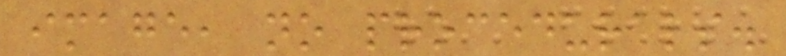image, no procedurals.
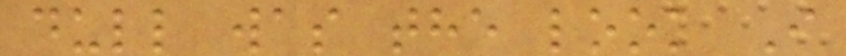dull was the look I
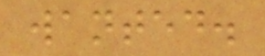wanted.
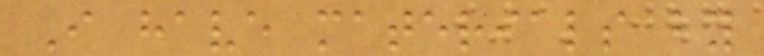I have materials by
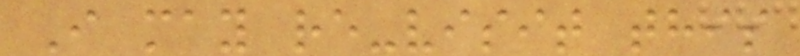I may re-visit this
